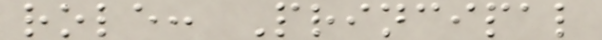role: Principal
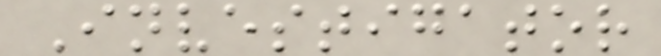Investigator
